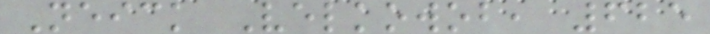Neick Velkowob, 625
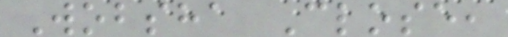Wobsha Close,
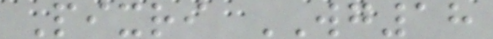Pixri WG18
